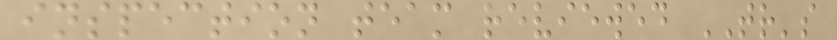inspection team reviewed TR's
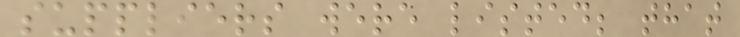suppliers were listed; that
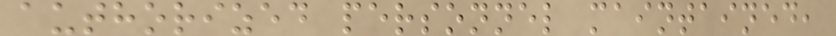authorized personnel maintained,
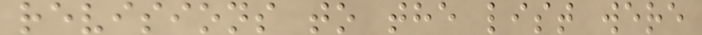revisions to the list were
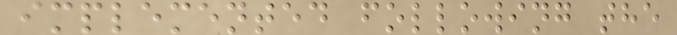implemented following the
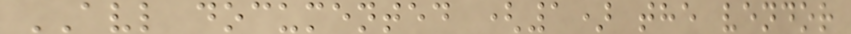AVL documented (1) the vendor
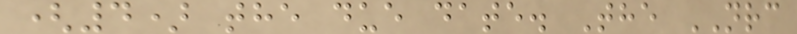(4) the due date. The NRC
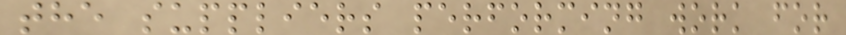the suppliers performing work for
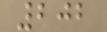202
